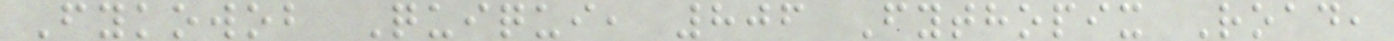Fykowob Quiqui, 806 Fythopix Road,
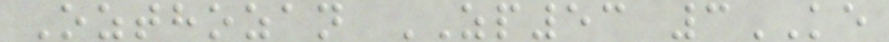Ozthozan ZP53 3KE
